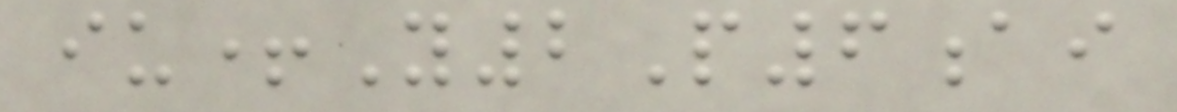iu+Y2P6ai
